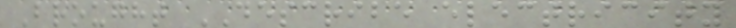Brought DESCRIBE electricity
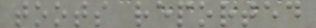toots reported
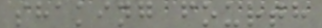shaking fourth
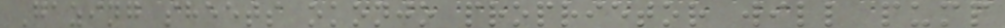Gazing sheets okonjo proprietor will pump
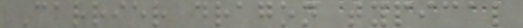Carrier dragon typical
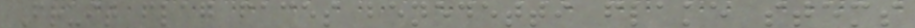Fruit flag faces benedetti flake stems
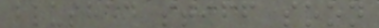blushed stiff soon
